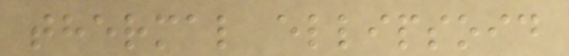thermal ellipsoid
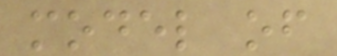model of
